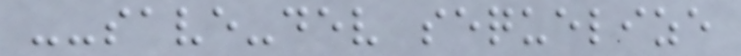--save-dev sequelize
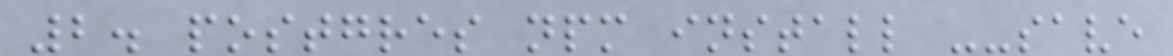2. postgres npm install --save
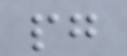pg
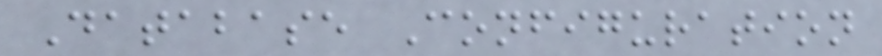Database Configuration
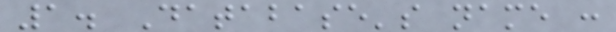1. Database's name :
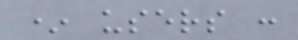* users :
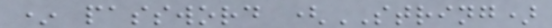* password (STRING)
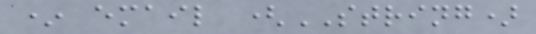* email (STRING)
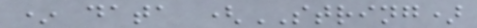* data (STRING)
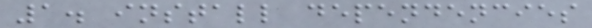1. install dependencies
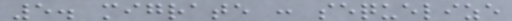5. migrate : sequelize
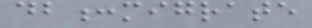db:migrate
